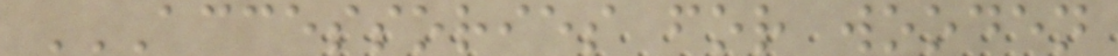ACCESSORIES FOR WOODEN
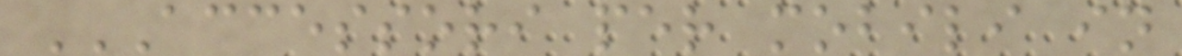ACCESSORI PER MOBILI IN
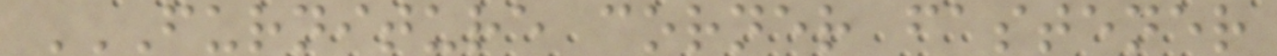FURNITURE CORNER FASTENER
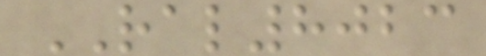RAL8023
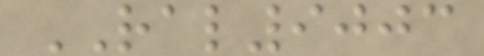RAL9003
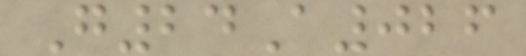G24A026
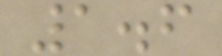1.6
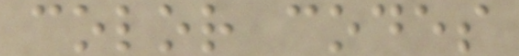color codes
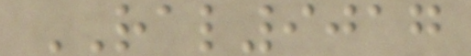RAL9017
